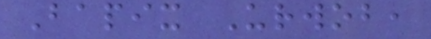Bapix Urwob,
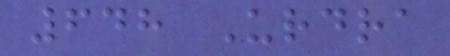648 Urdra
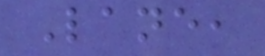Lane,
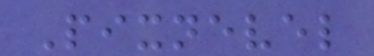Pixnevel
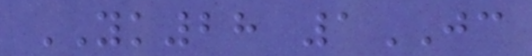YK28 1JC
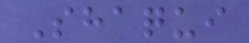Shaqui
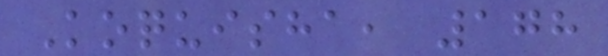Koquisha, 178
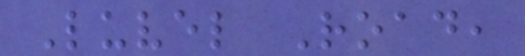Luvel Road,
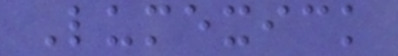Lumexick
